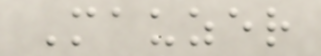Mauzer
